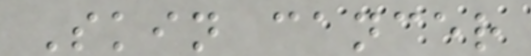Skin cancer
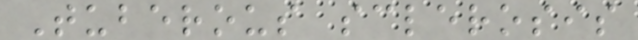Tuberous sclerosis
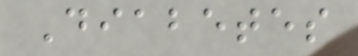Diabetes
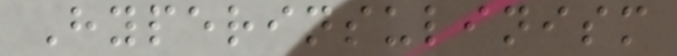Hyperinsulinism
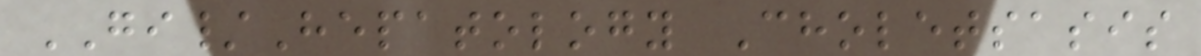GI/Hepatology Choletsasis
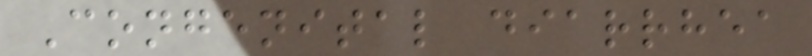Congenital diarrhea
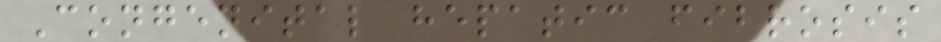Congenital hepatic fibrosis
